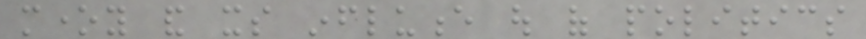money and its influence out of politics
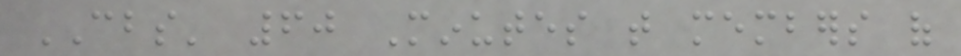CBS' 60 Minutes that members of
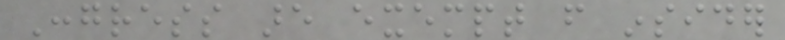Congress are exempt from insider
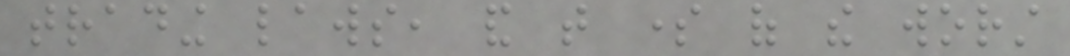trading laws, and that some of the worst
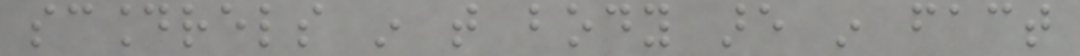scoundrels in that body are in fact
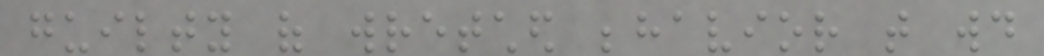guilty of wretched behavior that would
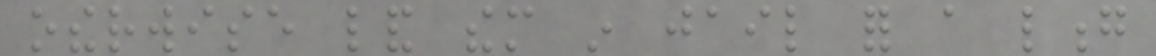otherwise land them in jail for a long
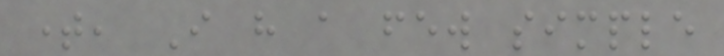time, I have a few simple
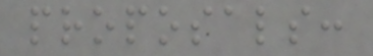proposals:
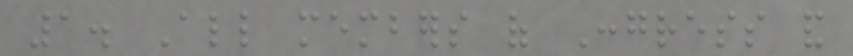1. All members of Congress and
